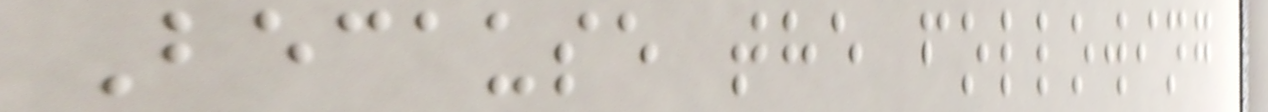Because the following
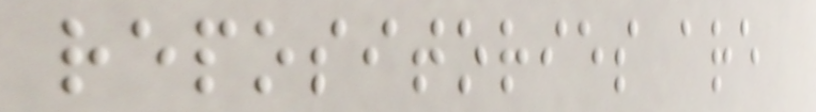repositories are
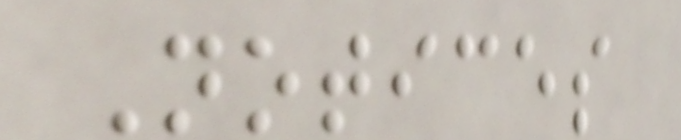Notices
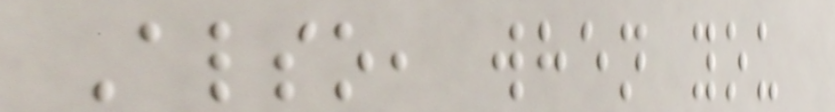Also, when you
